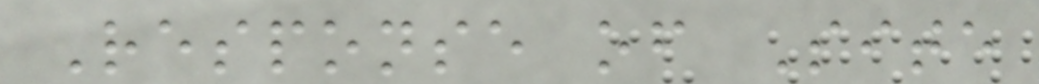Response of Site
